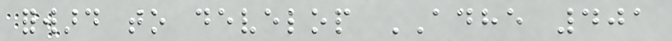forward to develop ADHE 401
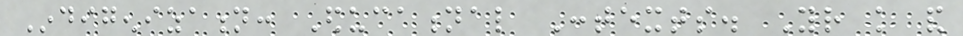Indigenization: Educational Contexts. Your knowledge and
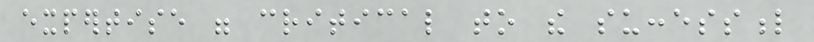expertise were critical to the successful
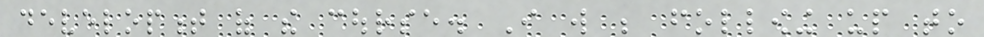development of the course. I will be following up to
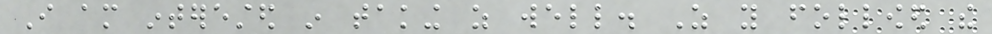I am interested in taking as well. As you followed the
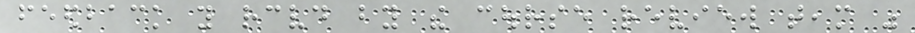feedback you received by the course review team was
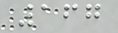167
